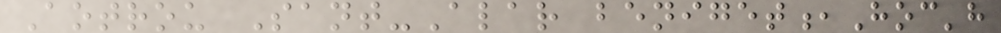Aotrou Sant-Alar beniget,Hoc'h
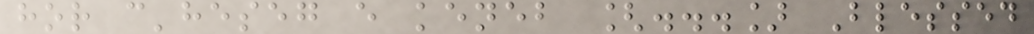hor c'heseg e keneb [...] Blessed
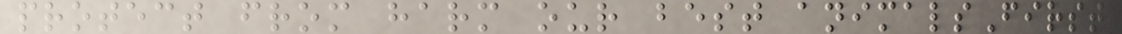protect from harm our best animalsFirst
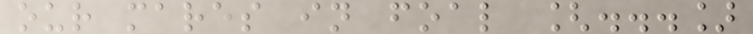our mares in foal [...]
